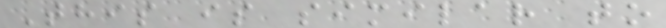This is similar to
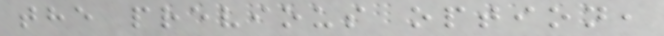the previous option,
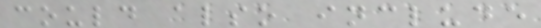could also include
